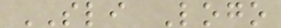SLI Logo
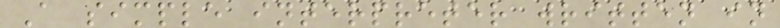A simple interpreter written in
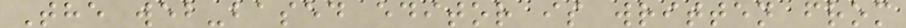The web-based editor is written from
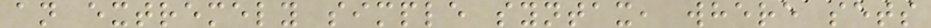an extremely simple syntax, where sets
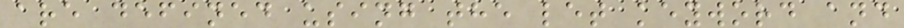are defined using the let keyword and
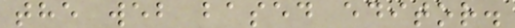the web based editor.
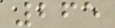265
